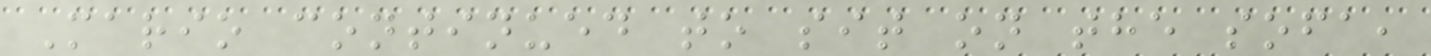Mario continued to sit on the sofa,
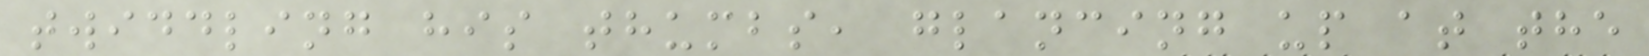twiddling his thumbs, glancing up at the
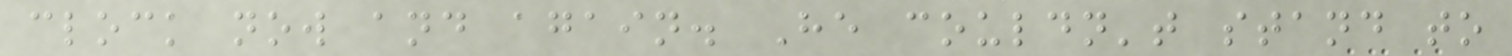clock now and again. He couldn't stand to
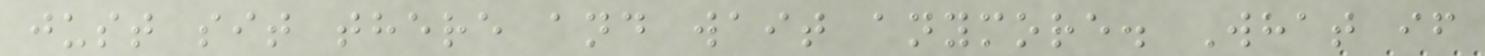just sit there and wait anymore. What if
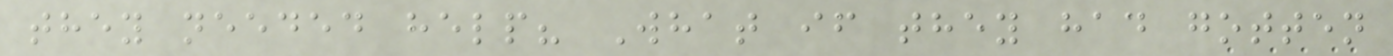they needed help? What if they had gotten
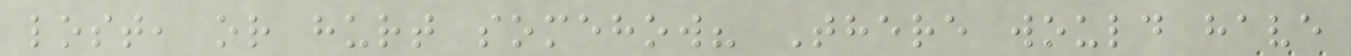lost, or hurt somehow? There would have
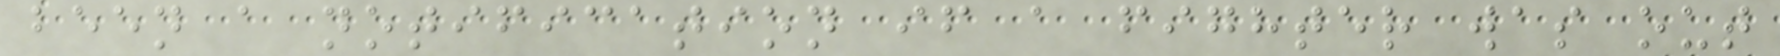been a notification if a fighter was out
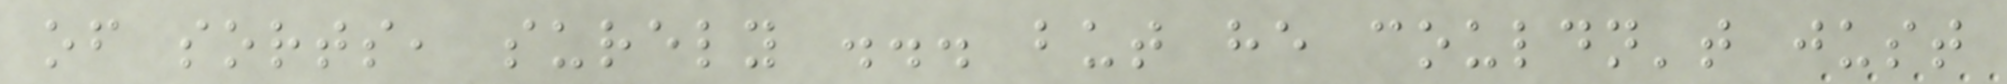of sorts, surely ... but he couldn't just
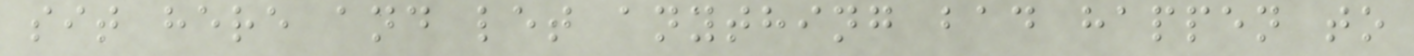sit here and let anything bad happen to
